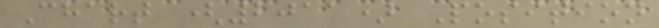Chart (2011) Position
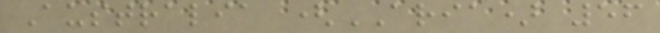Australia (ARIA) 56
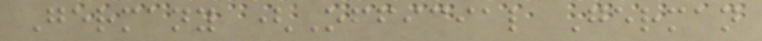Germany (Official German
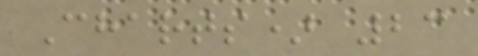Charts) 23
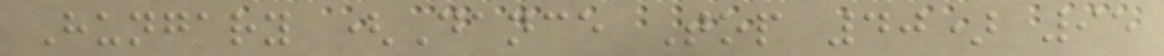Hungary (Dance Top 40) 95
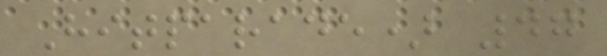Hitparade) 47
